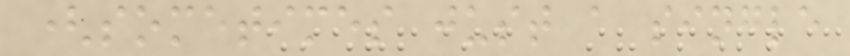(sometimes just a single
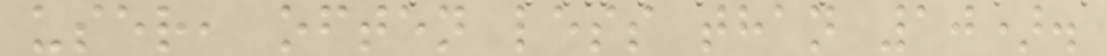user, often less than 10).
